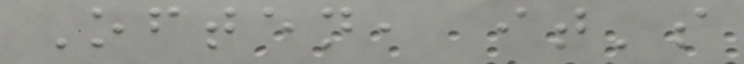Often, it's
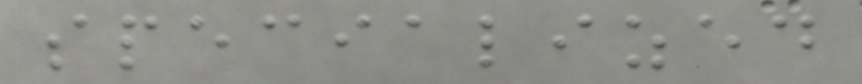specialized
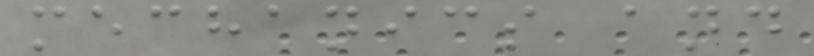mechanics and
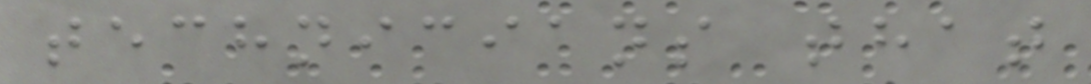technicians that
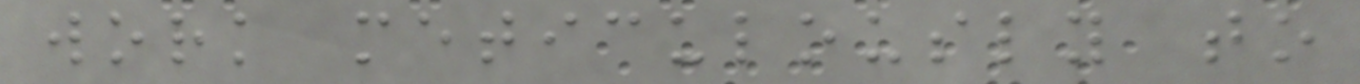work meticulously to
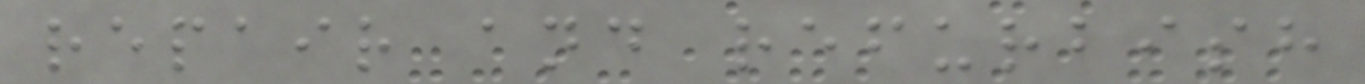repair and refurbish
